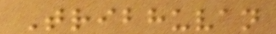Tribhuvan
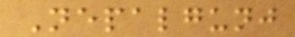Nepalgunj
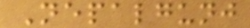Nepalgunj
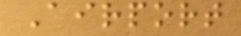Airport
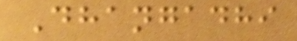Dhangadhi
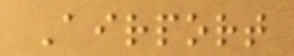Airport
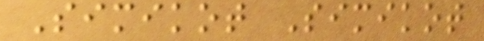Simikot Simikot
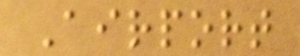Airport
